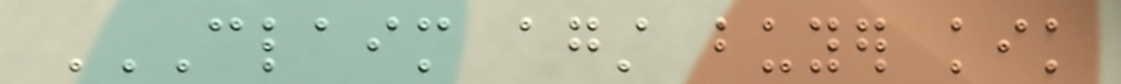CLAIM AGAINST BUYER KIK
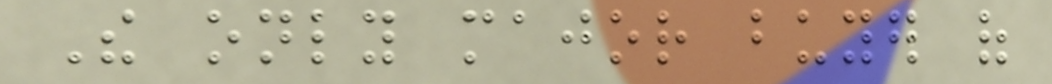The only major buyer of
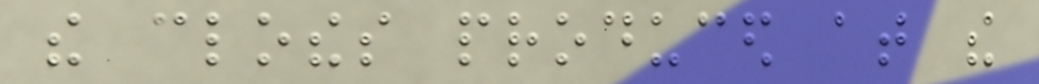the clothes produced at the
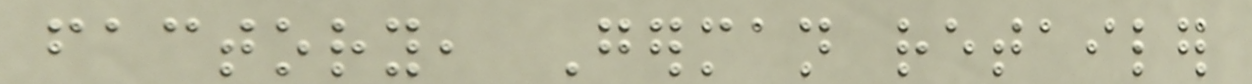factory, German retailer
